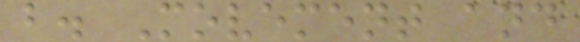b. Movement and
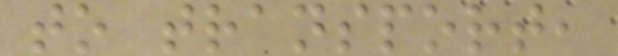to transport,
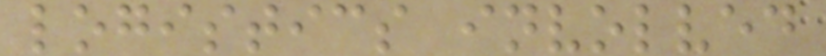logistics involved
